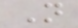N
